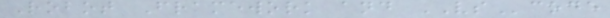Robot Framework and VScode
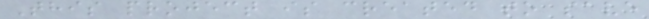This project is created to save
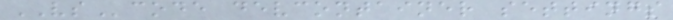VScode devcontainer settings
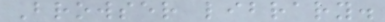Browser library.
